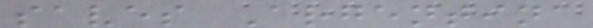saves Argentina
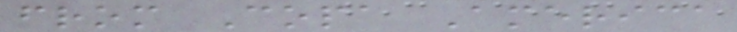from Copa America
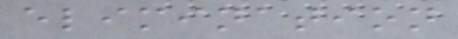elimination
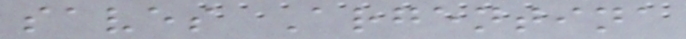saves Argentina
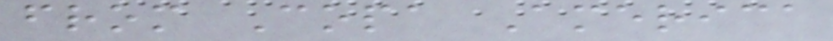from Copa America
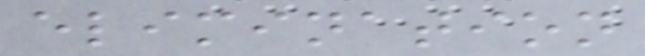elimination
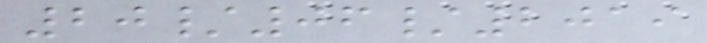20/06/2019
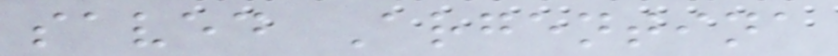saved Argentina
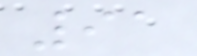91
